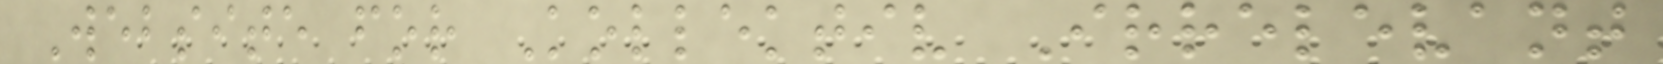Website for Kollektiv Irrelevant
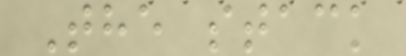The stack
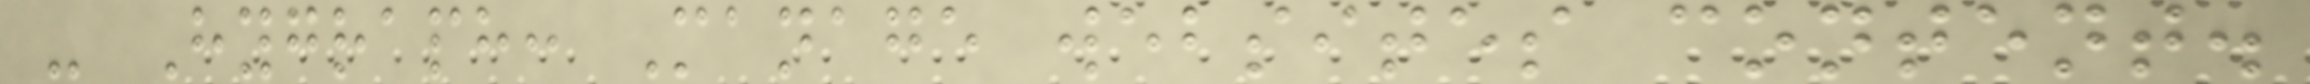- Hygraph: Manage websites content.
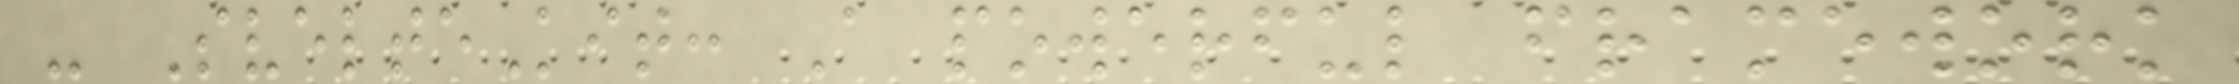- SvelteKit: A powerful framework
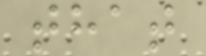that
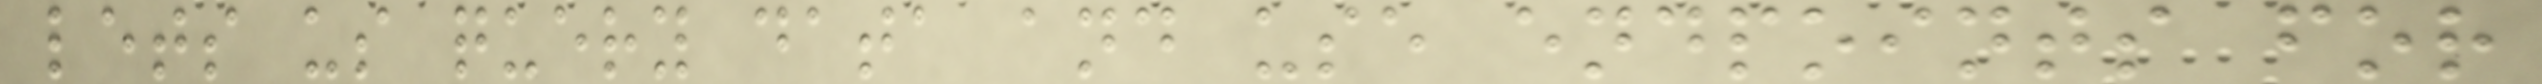lets us query data and use endpoints for
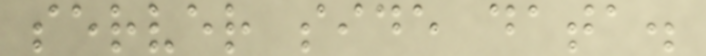server side data.
